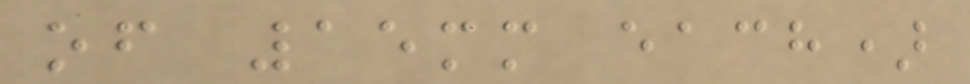of 15mm each)
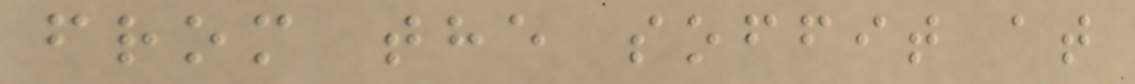from the soffit at
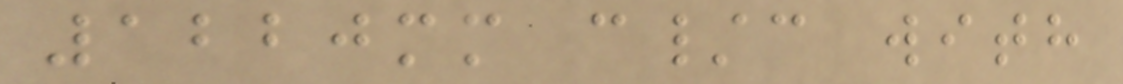1220mm c/c with
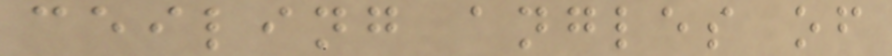ceiling angles of
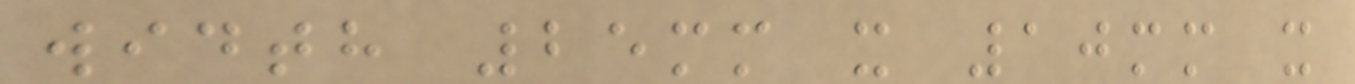width 25mm x 10mm x
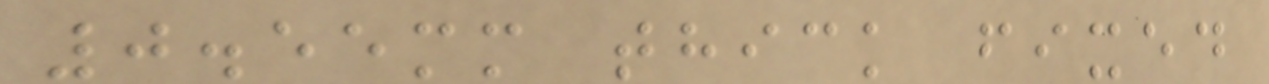0.55mm thick fixed
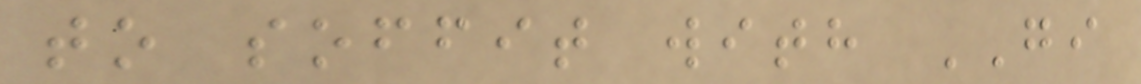to soffit with GI
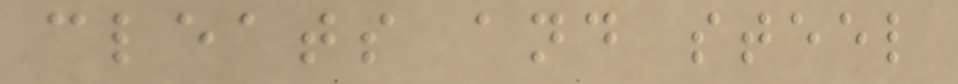cleats and steel
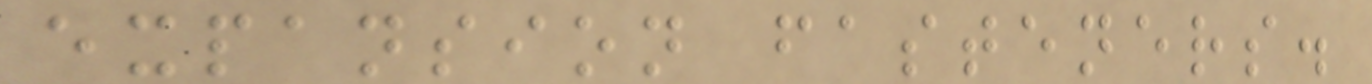expansion fasteners.
